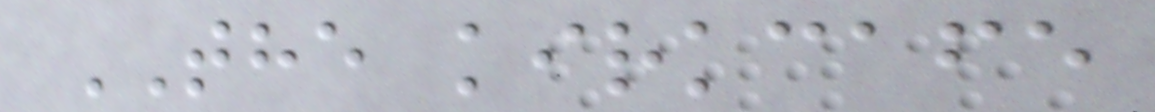THE kirkcafe
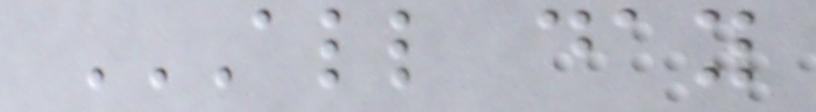ALL DAY
